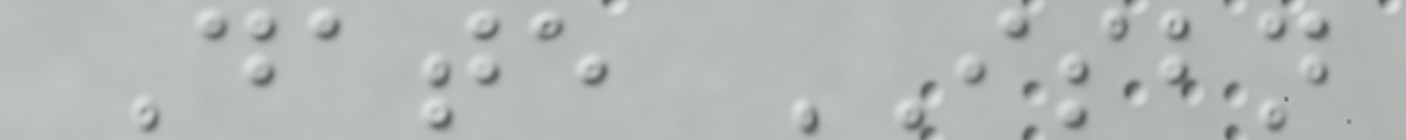Date ISBN
